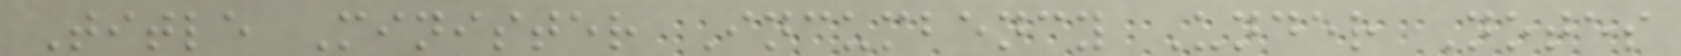Title Minister Incumbency Under Notes
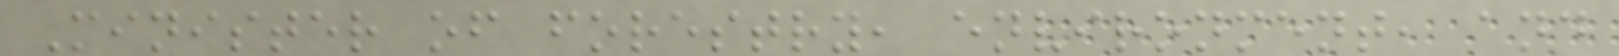Minister of forestry, environment, and
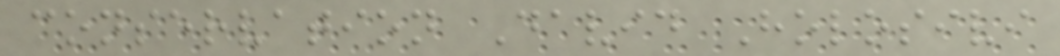conservation David Holosivi
